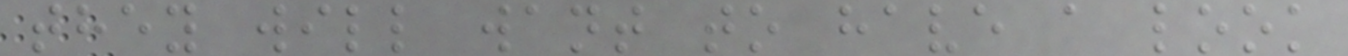they will want to have a look
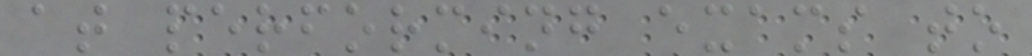at performing exams to
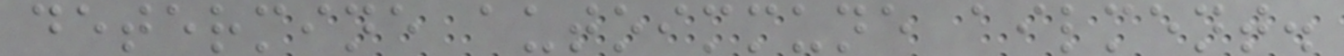determine autoimmune ailment.
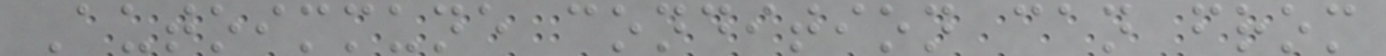Autoimmune condition can from
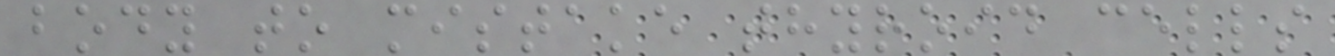body to mistake thyroid cells
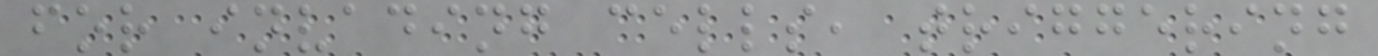for invading cells, triggering
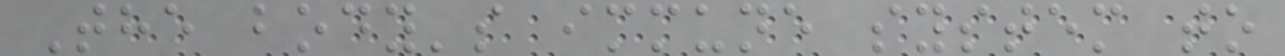The body's immune system to
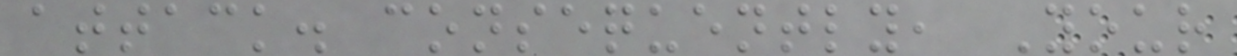attack. consequently, Your
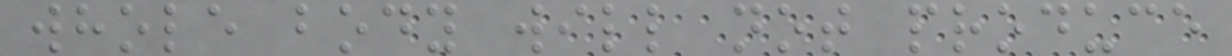whole body will not produce
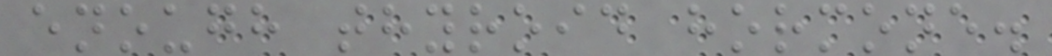enough thyroid hormone.
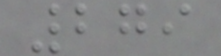279
